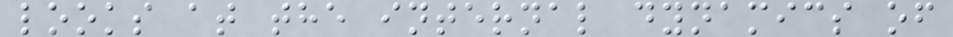looks at the internal dynamics of
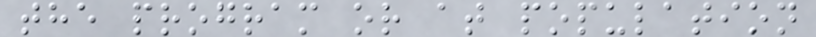the program or at population
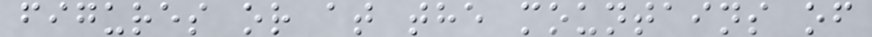figures or at the mountains of
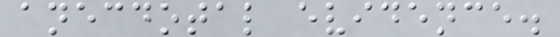anecdotal evidence.
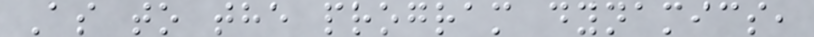As to the program dynamics,
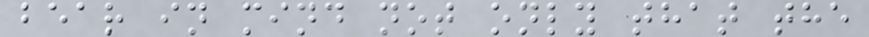bear in mind not only that the
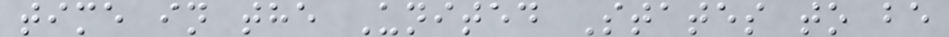time in the United States to be
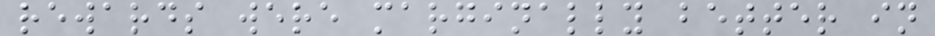rewards were marginally better in
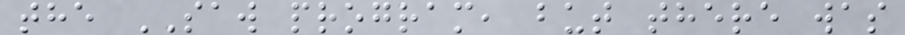the SAW program, but there was
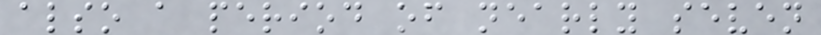also a period of nearly seven
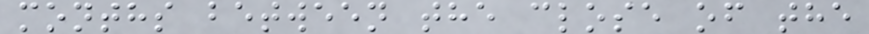months between the close of the
